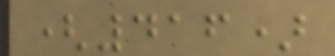(416)
